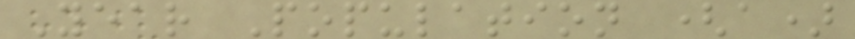Year Population (a)
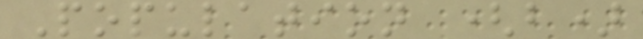Population (b)
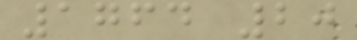1764 20
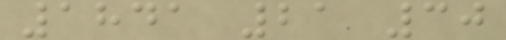1841 21 30
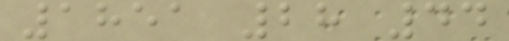1851 28 44
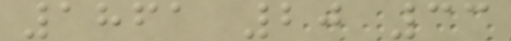1861 20 33
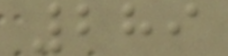289
